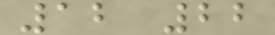12 22
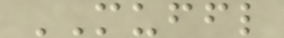MUFFL
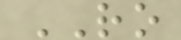RO
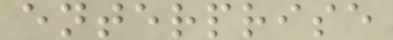enterprise
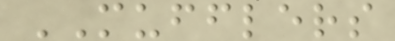MUFFLERS
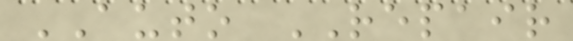AUTO REPAIR
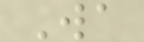Wa
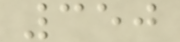350
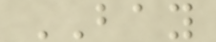BAY
